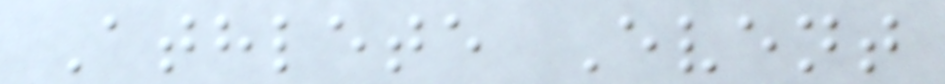Athlete Event
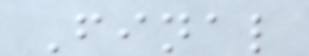Final
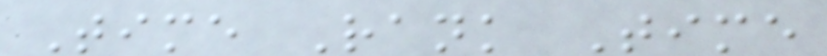Time Rank Time
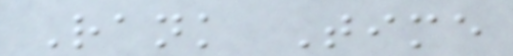Rank Time
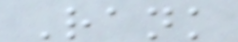Rank
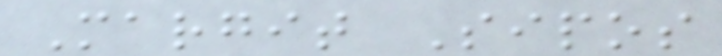Margit Sipos
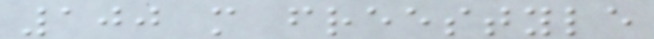100 m freestyle
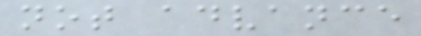not advance
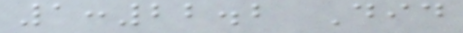1:22.2 Did
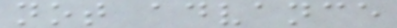not advance
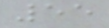55
